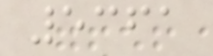5361
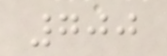700
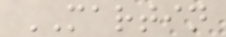MARTIN
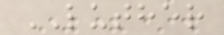LUTHER
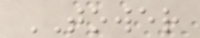TOWER
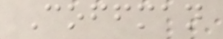Coffman
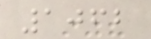1062
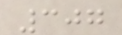307
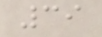39
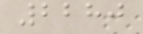2280
